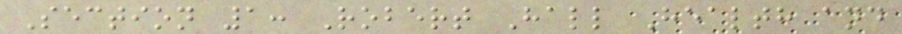Section 1: Robert Hall Health and
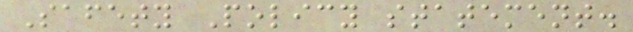Safety Policy statement.
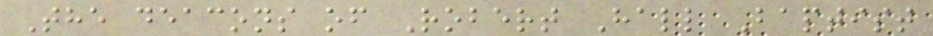The deacons of Robert Hall Baptist
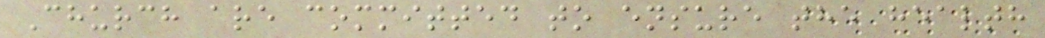Church are committed to ensure the health
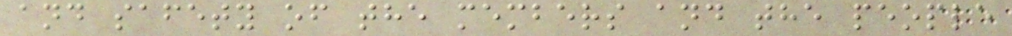and safety of the members and the people
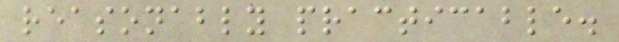reasonably practicable.
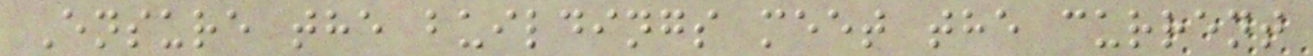Ensure the buildings meet the current
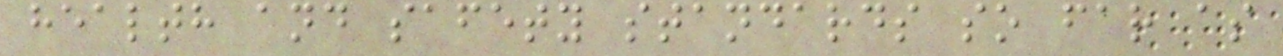health and safety standards so far as
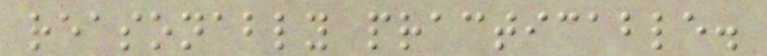reasonably practicable.
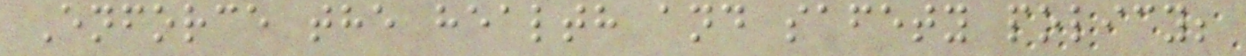Enforce the health and safety policy;
